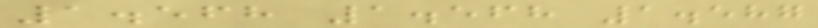1.568 1.568 1.587
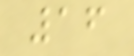16
